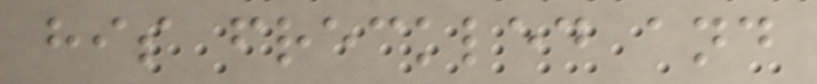his freckled and
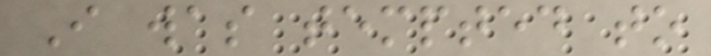I was tempted to
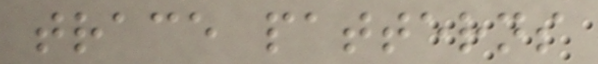trace patterns
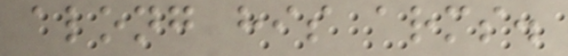along his arms.
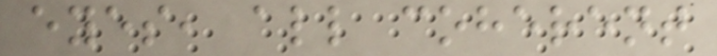eyes, all coherent
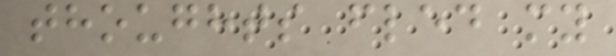thoughts fled my
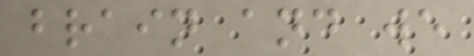brain and we
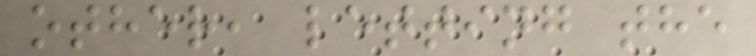other, letting the
